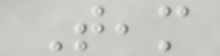Team
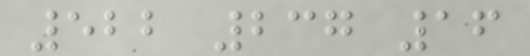522 237 16
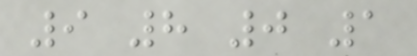9 8 0 1
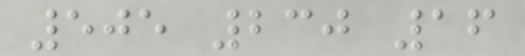505 230 16
